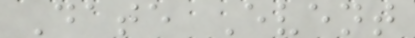Date Event
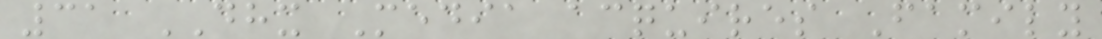31 DHX Media acquires Family
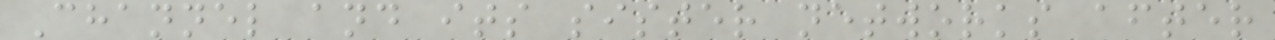Channel and its sister networks after
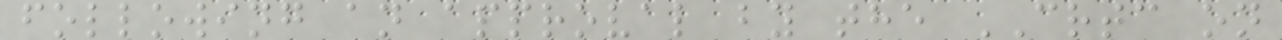following an approval by the CRTC on
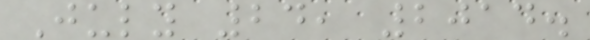July 24, 2014.
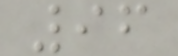96
